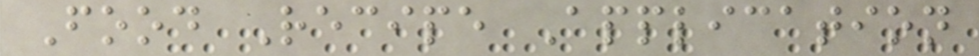Food Recipe Application
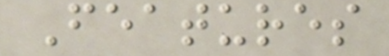Features
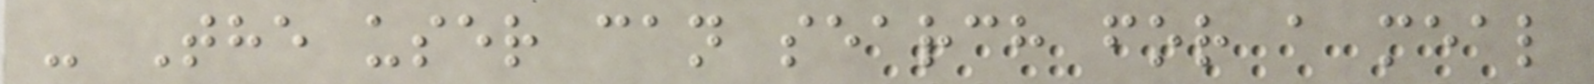- The user can search for a meal
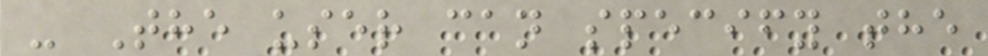- The user can specify the
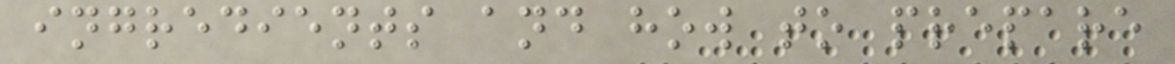ingredients and how to prepare
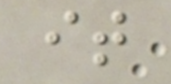it
